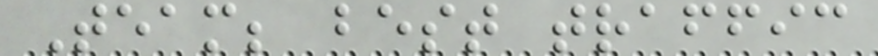Team; best traffic
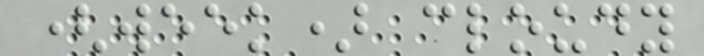(week) cloudy
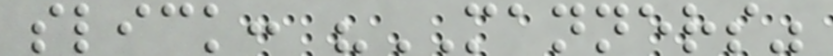slick: "MANNERS"
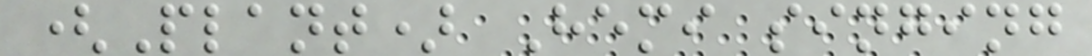(Plant) Hemi singing
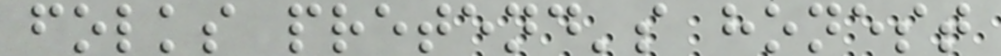folks pretend's honest
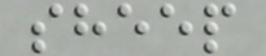sheep
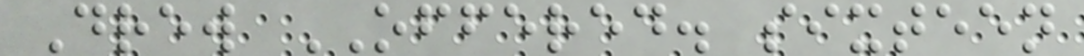Drew OFFERED. sixteen
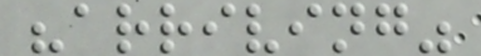"arriving"
